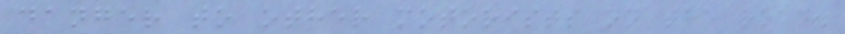danger to other motorists on the road.
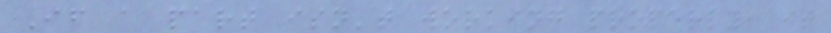If a part isn't working properly, it
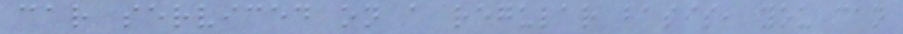car serviced on a regular basis, you can
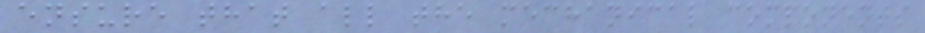ensure that all the mechanical components
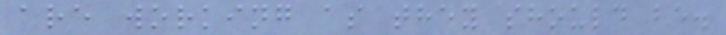are working as they should be.
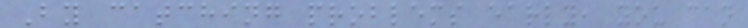By catching problems early, you can
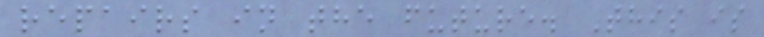repairs in the future. This is
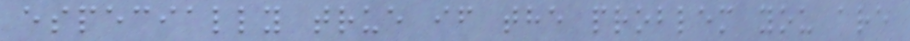especially true if the problem you are
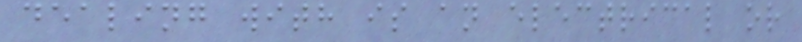dealing with is an electrical or
